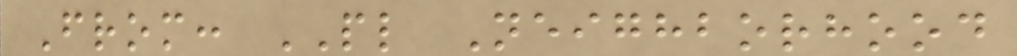From: PL Neighborhood
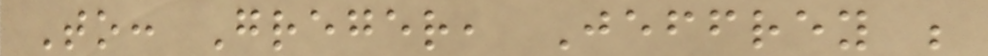To: Greger, Jeffrey ;
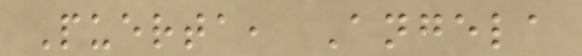Puerta, Angela
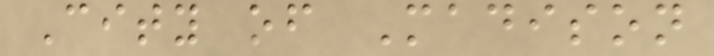City of Madison
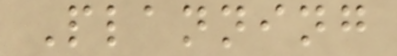Planning
